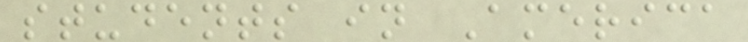students in America
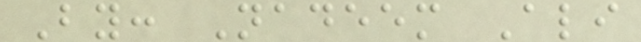By: Nadeem Ali
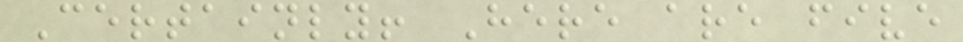Certainly! Here are five
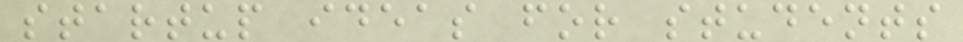startup ideas for students
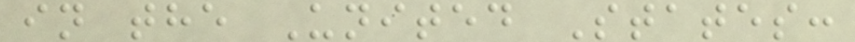in the United States:
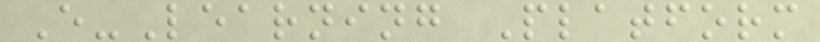E-Learning Platform
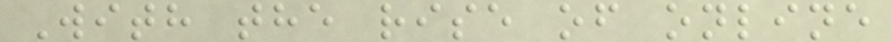With the rise of online
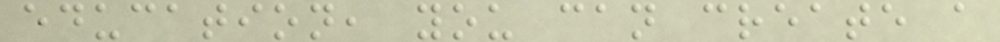education, you can create a
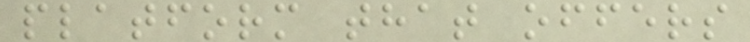platform that offers
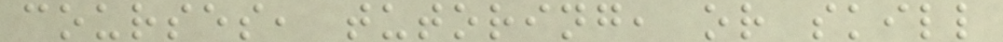courses, tutoring, or skill
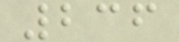236
